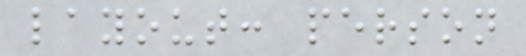layout: person
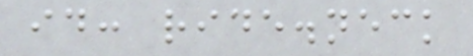id: ride.neck
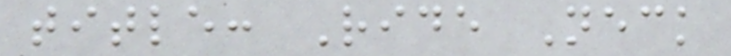title: Ride Neck
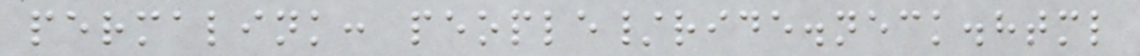permalink: people/ride.neck.html
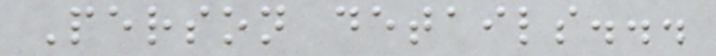Person details...
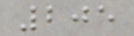205
